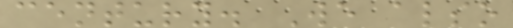century. We also
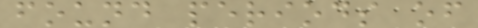found periods of
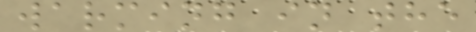warming in the
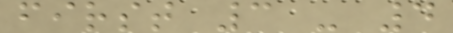first 3 - 4
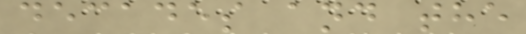decades and the
